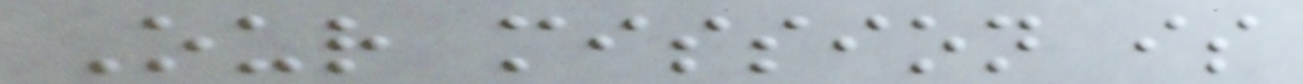Our mission is
